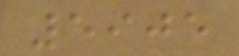5905
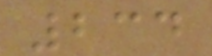234
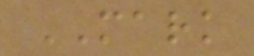MARK
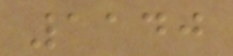1140
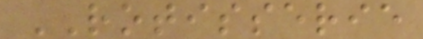ROTISSERIE
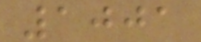1001
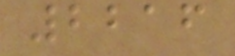2216
